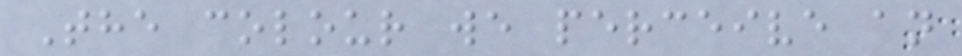The colour we perceive an
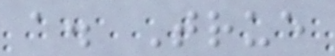a. True
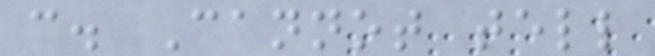c. Cannot tell
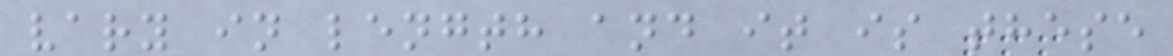vary in length and it is these
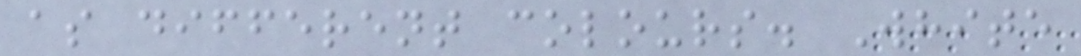as different colours. White
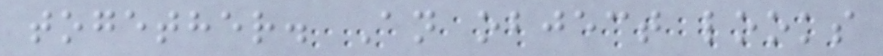together. An object looks
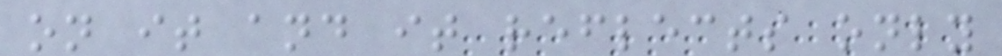on it and it reflects only
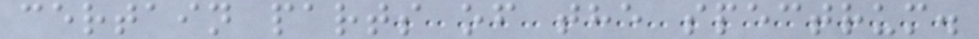certain parts of the spectrum.
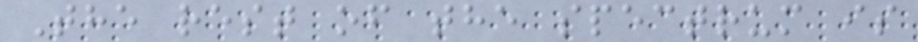The rest of the spectrum is
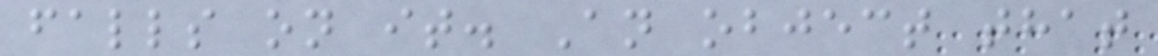falls on it. An object that
